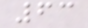63
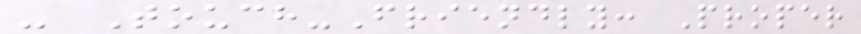- Touch-Friendly: Proper
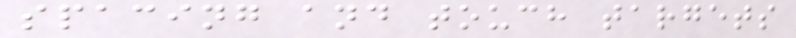spacing and touch targets
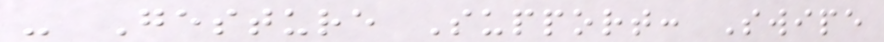- Gesture Support: Swipe
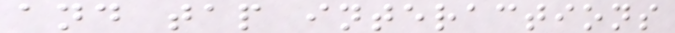and tap interactions
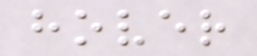hover
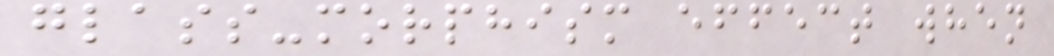glass-morphism effect when
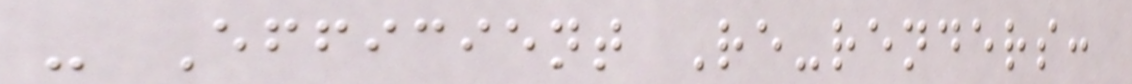- Efficient Re-renders:
